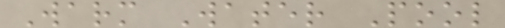Warm Water Pool
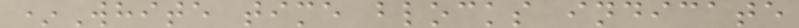*White time blocks indicate
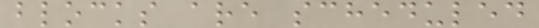blocks are scheduled
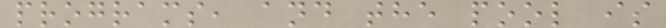programs, and the pool is
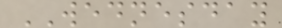WEDNESDAY
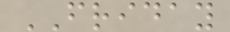FRIDAY
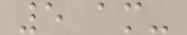5 am-
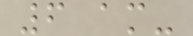6 am-
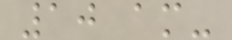10 am-
